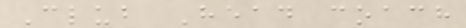Club Head coach
